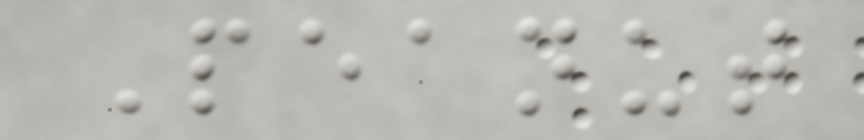Peanut
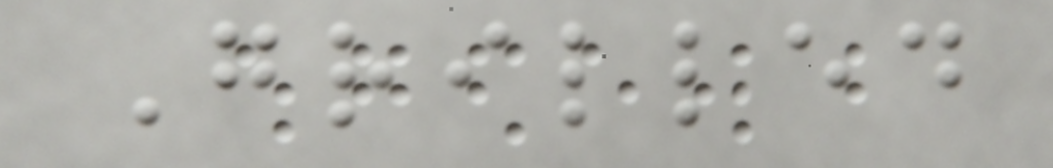Grilled
